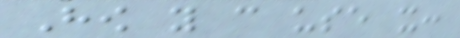How you can use it:
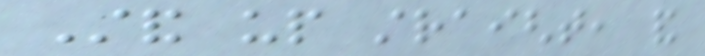Stand up straight, and
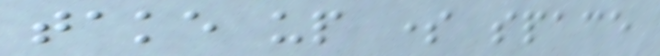take up some space
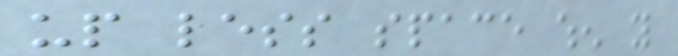up less space when you
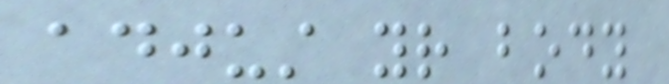adjust your body
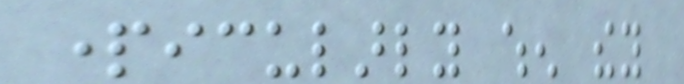particularly when they
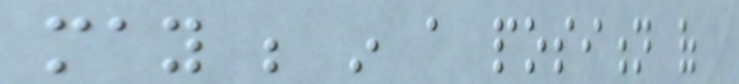may be in a position of
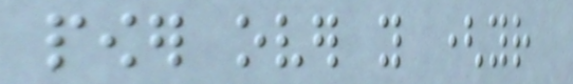power over you (your
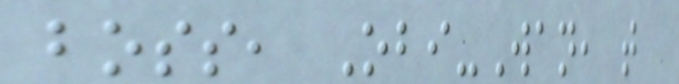boss, Obi-Wan, that
